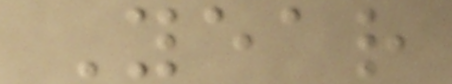Year
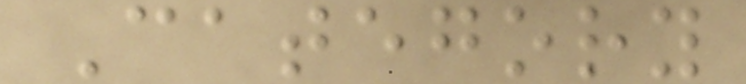Category
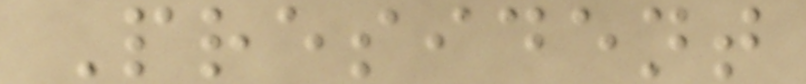President
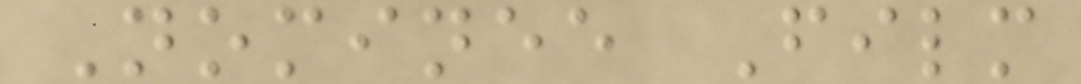Nominee Film
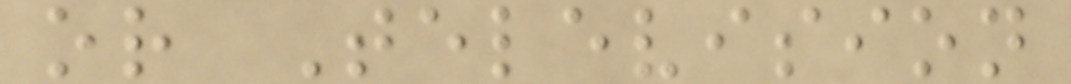or Television
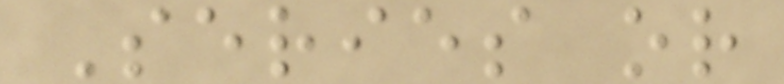Series or
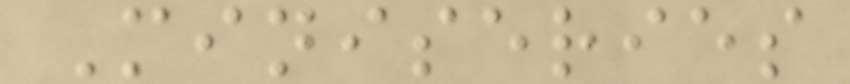Miniseries
